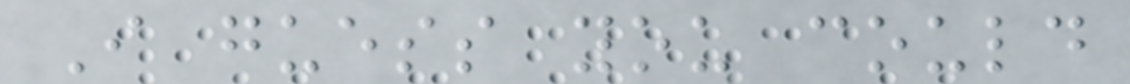I guess you could
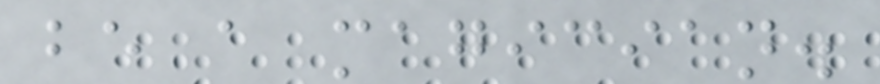be a magician.
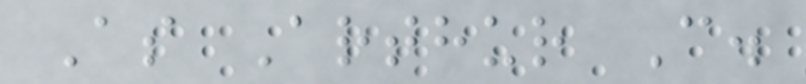As Arthur C.
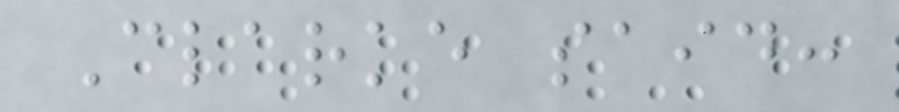Clarke said:
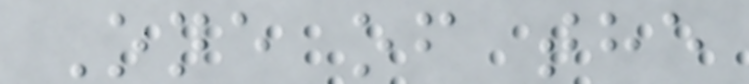One of the
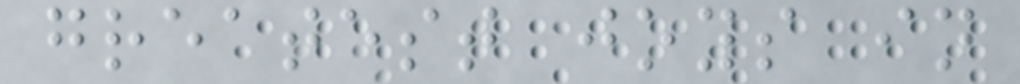greatest joys in
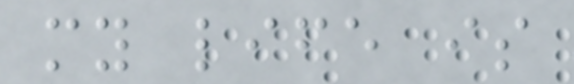my life is
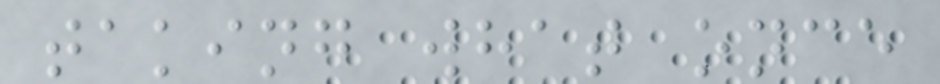taking what once
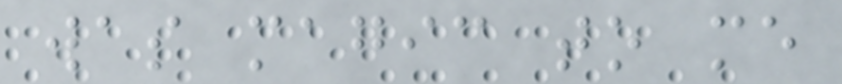was magic to me
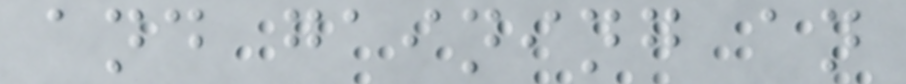and gaining an
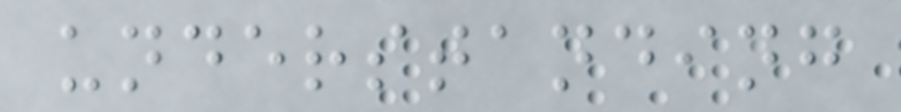understanding
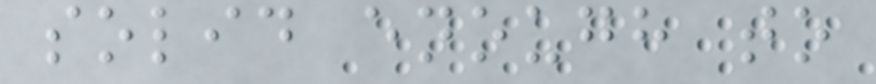solid enough to
